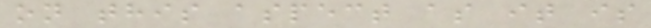on this aspect as it is
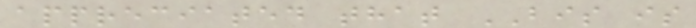appreciated that BIS is
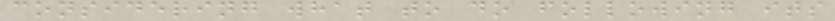considering what to do following its
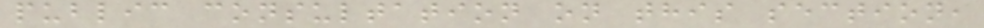public consultation on this section,
